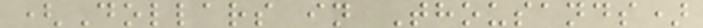(Dollars in Thousands)
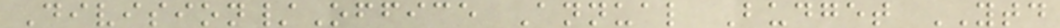Division/Office Annual Budget YTD
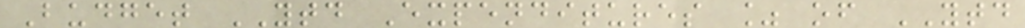Budget YTD Expenditures % of YTD
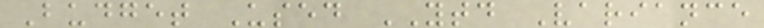Budget Used YTD Variance
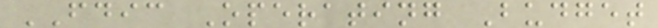FDIC Operating Budget
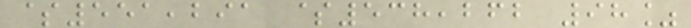$551,291 $538,262 98%
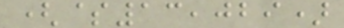($13,029)
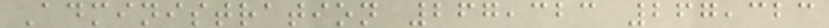Administration 267,323 267,323
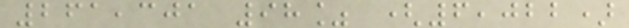261,301 98% (6,022)
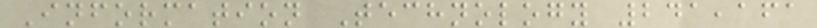Information Technology 241,161
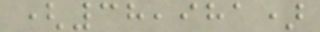(38,981)
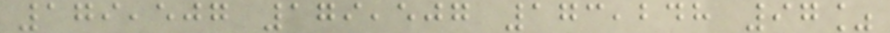179,507 179,507 173,248 97%
